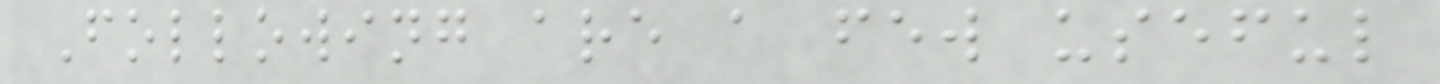Following are a few useful
